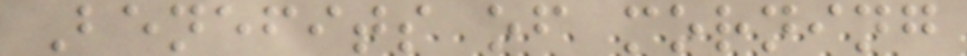Benefits of morning
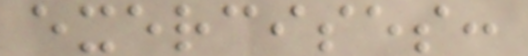exercises:
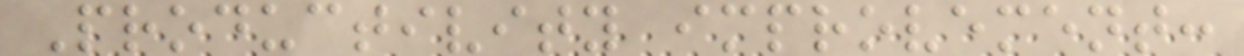Productivity improvement:
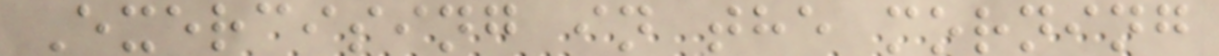Exercising in the morning
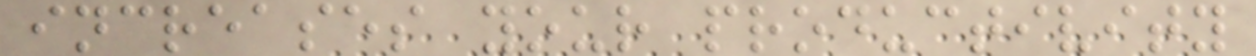increases your productivity
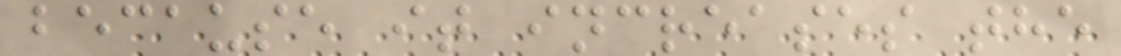because it increases the
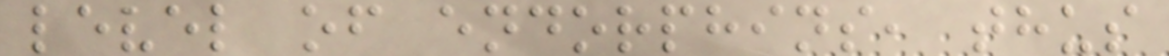level of endorphins, thus
